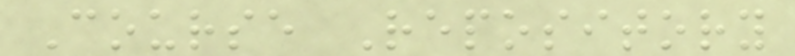Course Repository
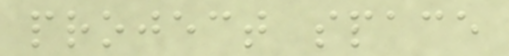project space
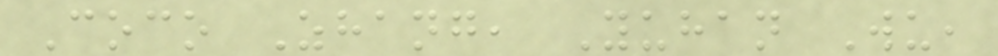Coco Zhang, Yuhan Wu,
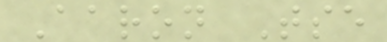Aaron Tse
